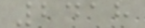2418
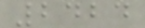2424
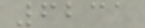6231
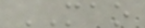MAO
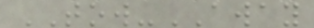TOW-AWAY
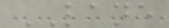LANE
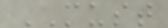MUST
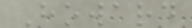Howard
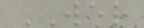WER
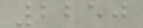2250
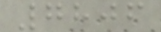7806
